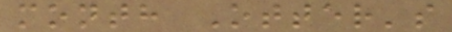month Otter's
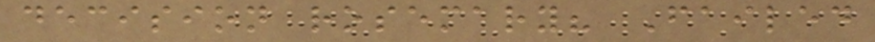decision rosemary? Failed
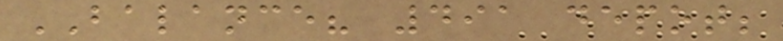BALANCE? 491 depot;
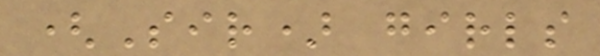(Sir) girls
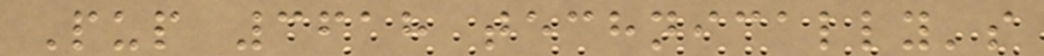Pup 3618 technically's
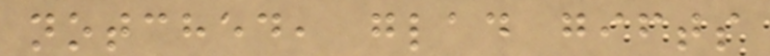notched, glad gifts
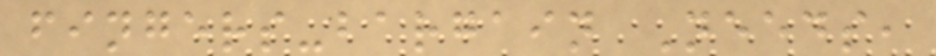fingers-bargain Needs,
